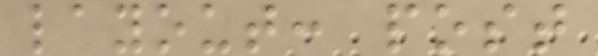layout: post
